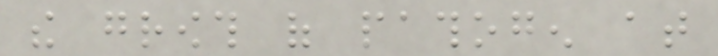the growth of pathogen at
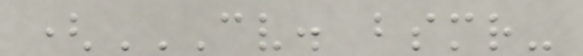(CV. BSMR-
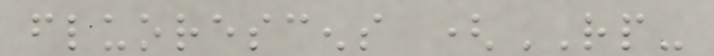fluorescens (RP-
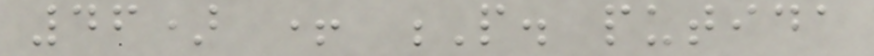46) + P. putida
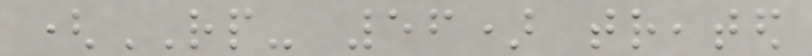(RP- 56) treated
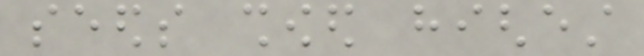seeds showed highest
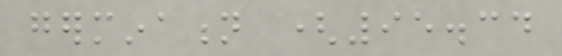germination (95.34
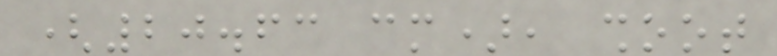(20.63 cm), shoot
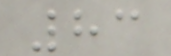83
